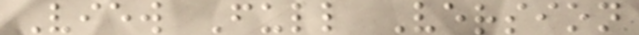View Full Version
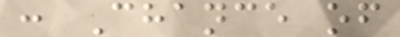: Chance of
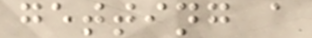getting a
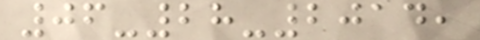06-28-2014,
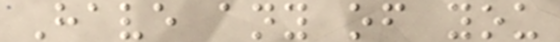Have any of you
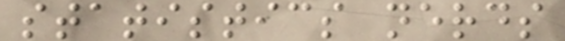statistics nerds
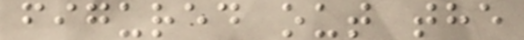figured out the
